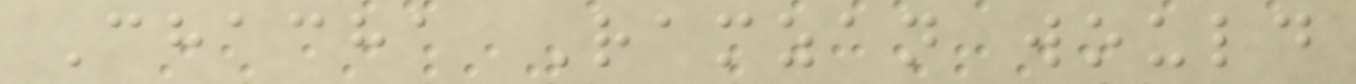Chacha Ramzan would
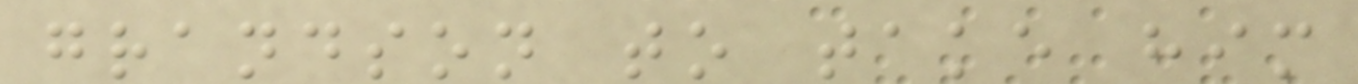grandson to take him
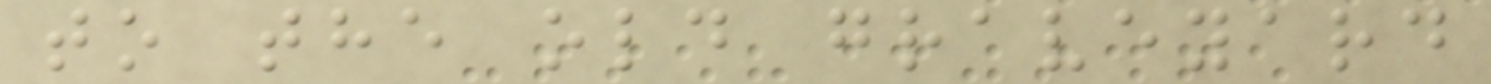to the old graveyard
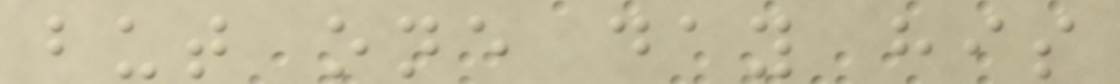but one day his
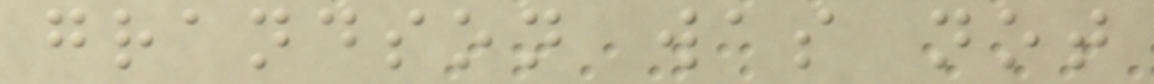grandson was not
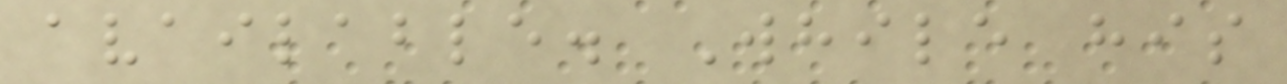available. While his
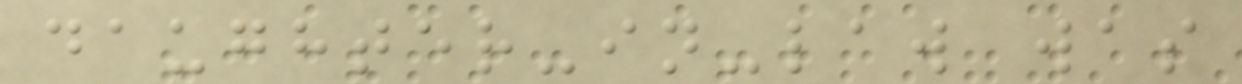daughter-in-law was
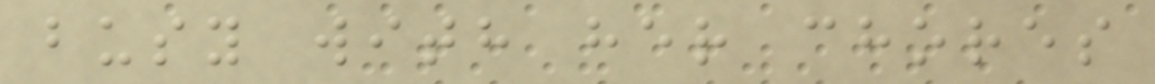busy with her chores
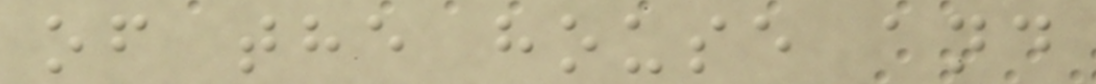of the house and
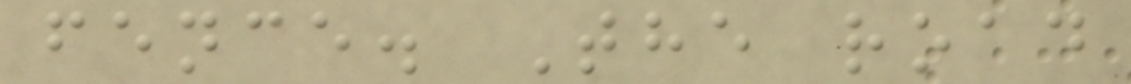fence. The road
